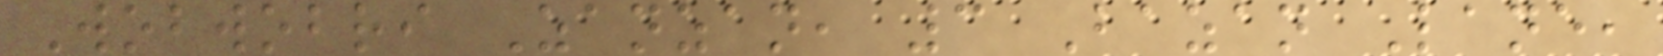Wobwobri Zanzan, 3 Bazan Lane,
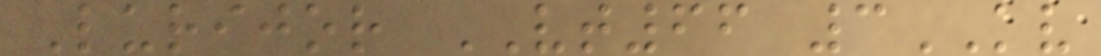Lurijor VT66 3KV
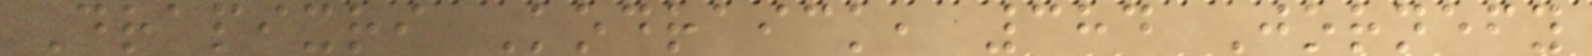Drapixri Kodraick, 384 Jornefy
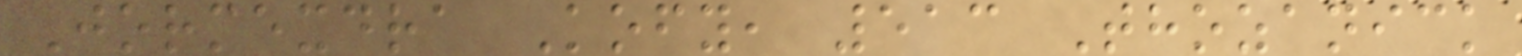Jormexdra Kofy, 513 Thozanick
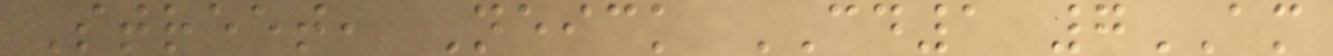Street, Neick CD1 7AM
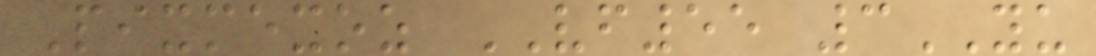Pixmexoz VF55 3YU
